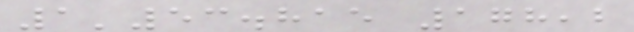1'53.815 178,2
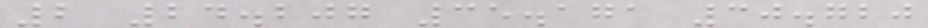2 24.207 35.171 30.720
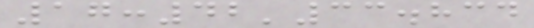17:42'33.834
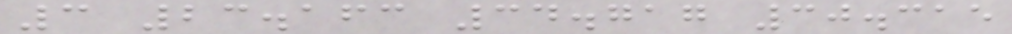3 23.163 34.717 30.315
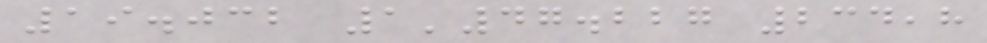19.032 1'47.227 234,8
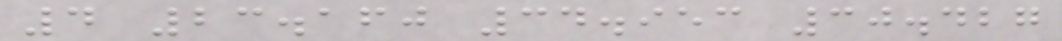4 23.160 34.953 30.427
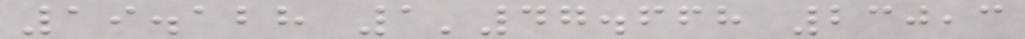19.128 1'47.668 230,3
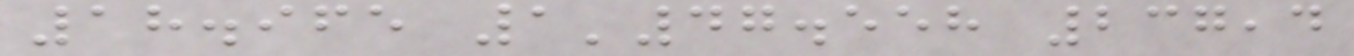18.965 1'47.558 237,4
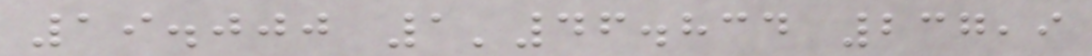19.000 1'46.834 237,9
